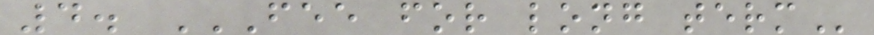4. FEE FOR LONG TERM
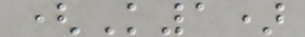(K1)
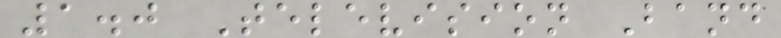1.0 Television Band
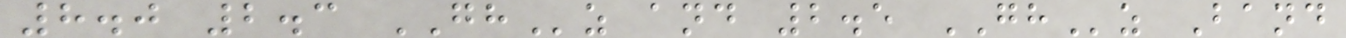8.0 2.3 GHz and 2.5 GHz Band
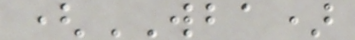(WBA)
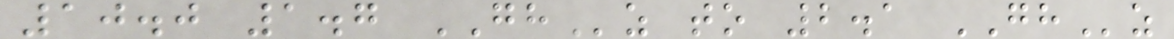10.0 1.7 GHz to 2.1 GHz
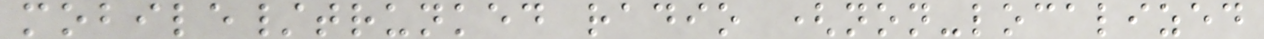mobile/trunked radio (non-localized
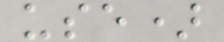use)
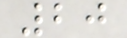20
